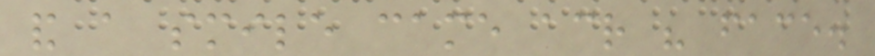and a smile came across his face.
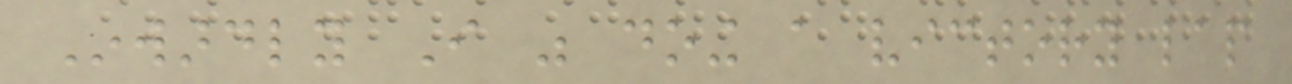Inwardly I was doing a victory lap
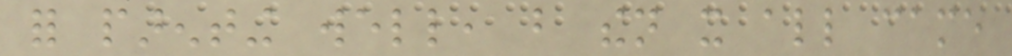for parenting well, but then it all came
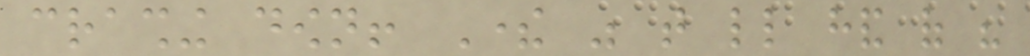crashing down! There was that little hand of his
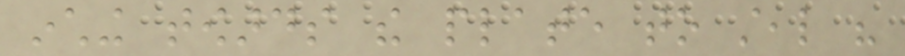inching towards the plate to steal his
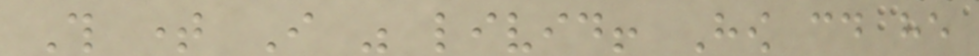This time I was livid! How could he
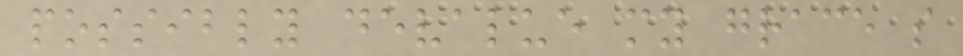possibly devalue my grace so
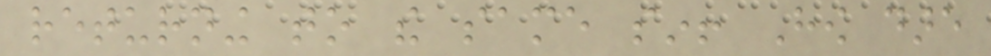returning to the same sin! How dare
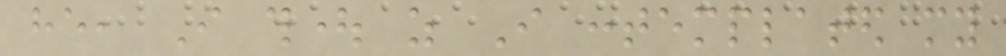he, I thought as I contemplated my
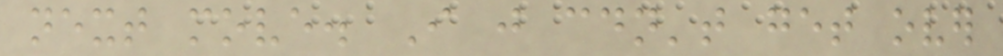next move. I just couldn't get over
